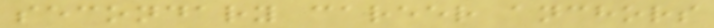secondary career anchors
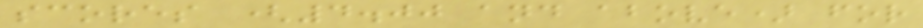scores (4.00 and above) for
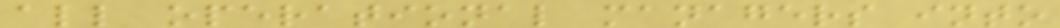all operational managers into
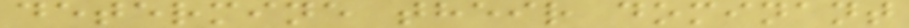determine their dominant
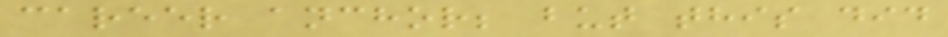career anchor; but this did
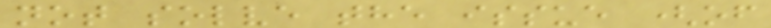not solve the issue (of
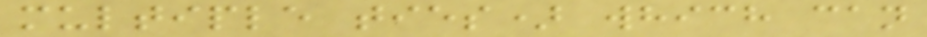multiple ties) which can
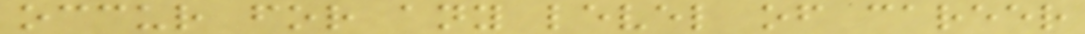occur for any level of career
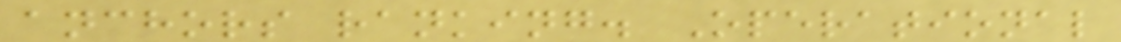anchors ranking. Operational
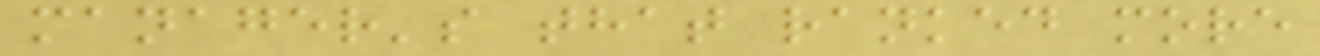manager's that ranked more
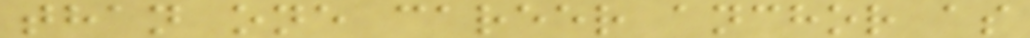than one career anchor as
